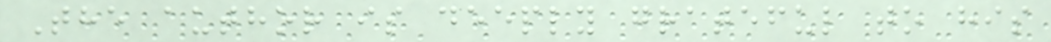The author is deeply grateful to his
